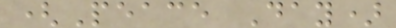(Peace Day)
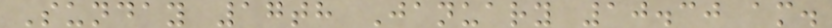Sunday 17th January 10.30 am.
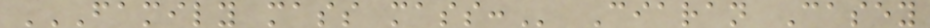FAMILY MASS MASS: Ciaran Casey
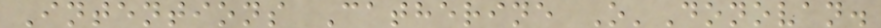Intentions Catherine O'Donovan.
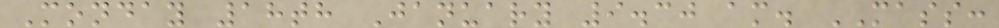Monday 18th January 9.30 am. MASS:
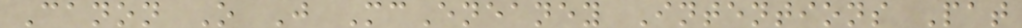Canon O J McEneaney Intentions Pat
